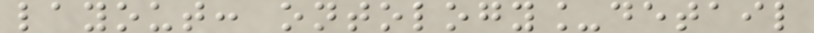layout: ontology_detail
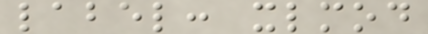label: xlmod
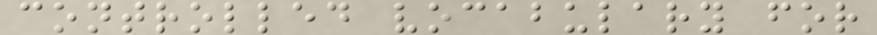controlled vocabulary for
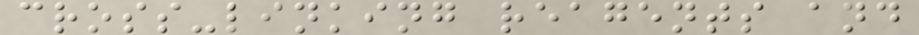cross-linking reagents and
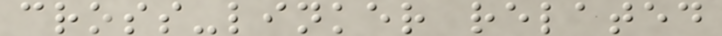cross-linker related
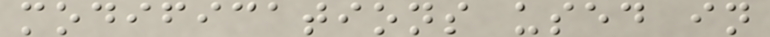modifications used in
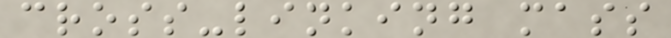cross-linking mass
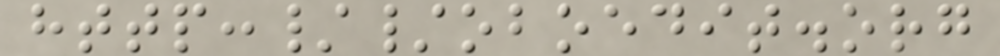http://oboedit.org
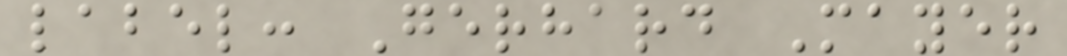label: Gerhard Mayer
